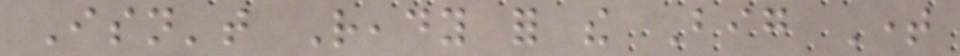Isn't Ready for the Big Time
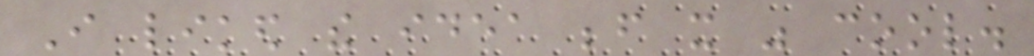I liked the idea before it was cool.
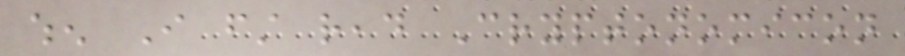when I first read Cryptonomicon
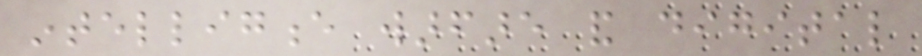intelligence warfare and digital
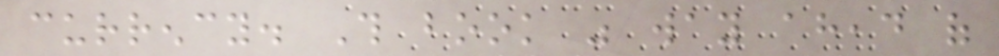currency. This book was way ahead of
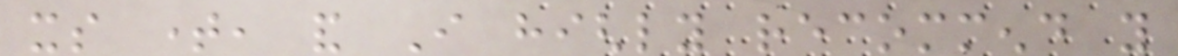its time, and I highly recommend you
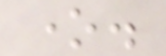one.
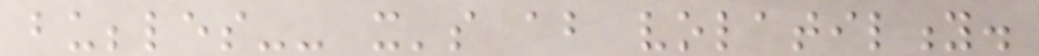bubbles-- it's about volatility.
